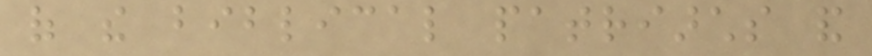of the biblical patriarchs and
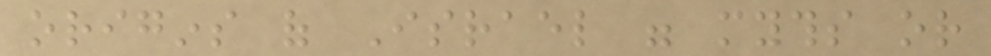origins of Israel were myths or
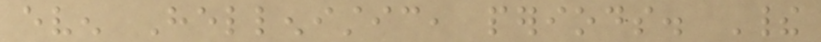even Hellenistic, periods. Their
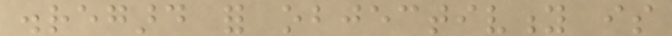disregard for objectivity is
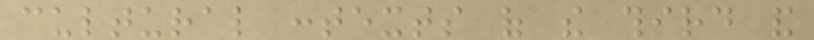cultural contexts of the third and
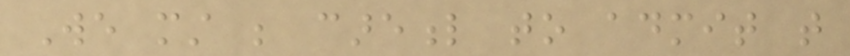We must be careful to admit that
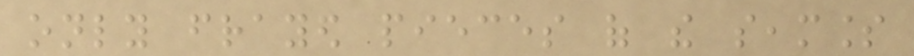only frayed pieces of the seamless
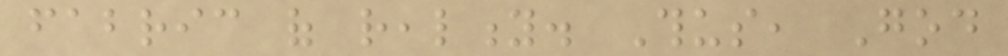fabric of reality. Thus, God
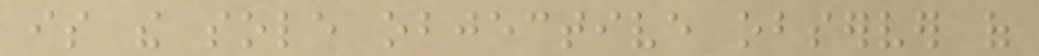is the sole objective observer of
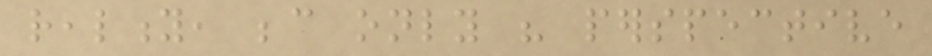reality, because only his perspective
